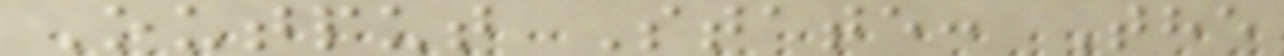Output State: The
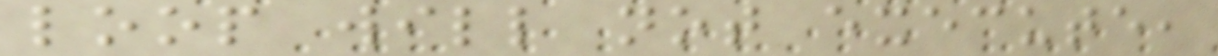loop will not execute,
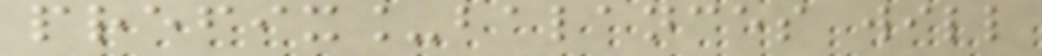prefix_balances will
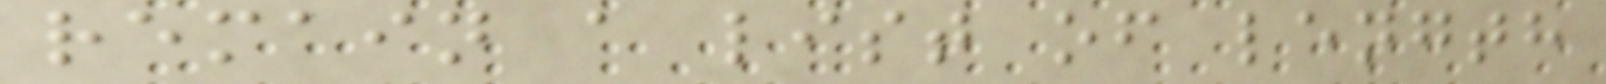remain a list of length
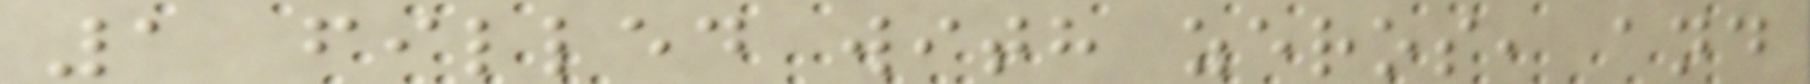1 filled with zeros, and
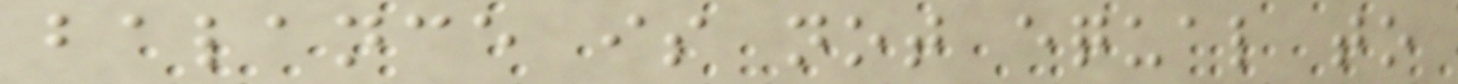balance is not equal to
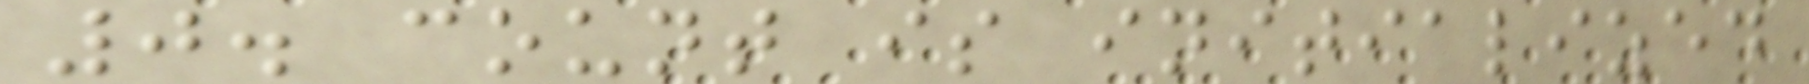0. count is initialized
